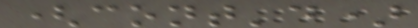(cont'd)
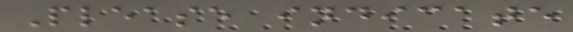Please indicate
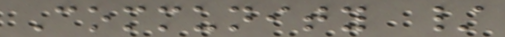Community /
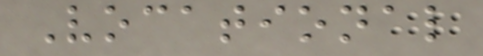Vocational
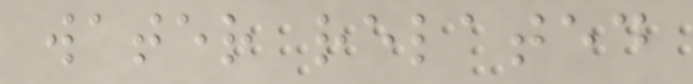water related
